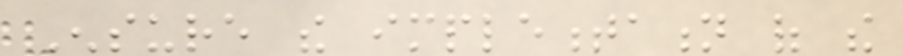Ensure the implementation of the
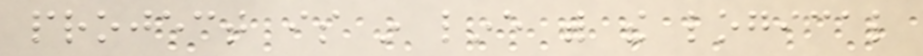project is in line with the logical
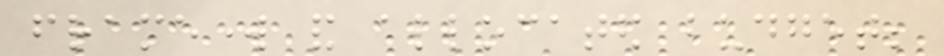framework and allocated budget;
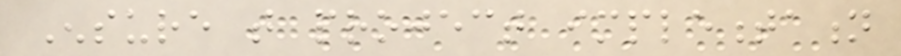Ensure that project implementation
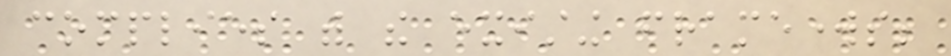complies with the existing frameworks;
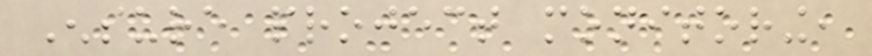Ensure project monitoring,
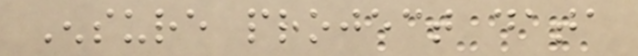Ensure project data
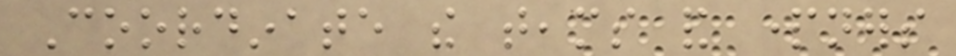Coordinate the teams and partners
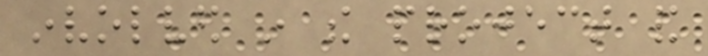involved in the project and
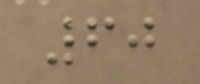60
